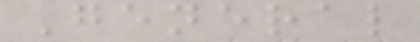General
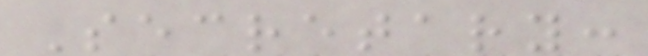Secretary:
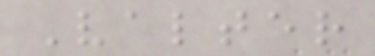Valter
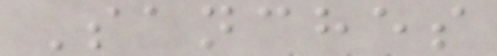Sanches
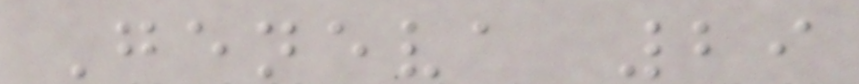Geneva 29
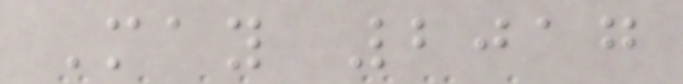May 2017
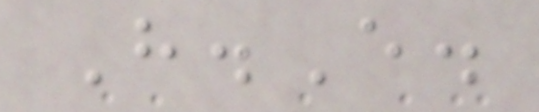H.E.
